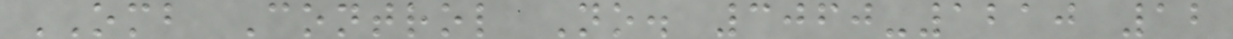OMB Control No. 3060-1210 12
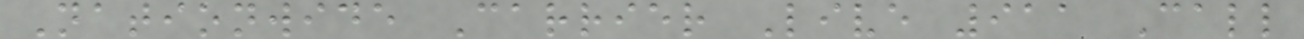Nationwide Carrier Live 911 Call
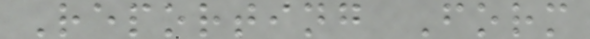Reporting Form
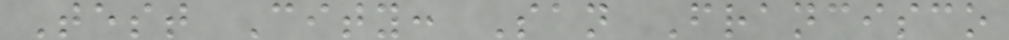Test City: San Francisco
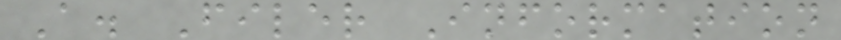A. Filer Information
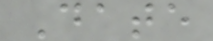Date
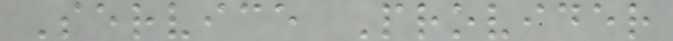Service Provider
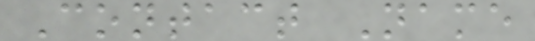Contact Name
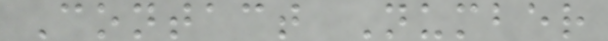Contact Number
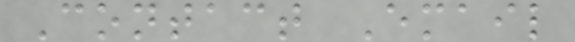Contact Email
